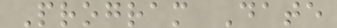Program Date
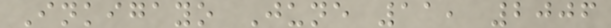Inkigayo June 11, 2006
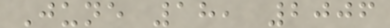June 18, 2006
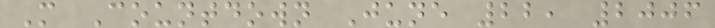M Countdown June 22, 2006
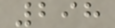298
